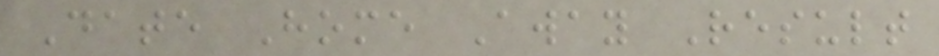Date Home Away Result
